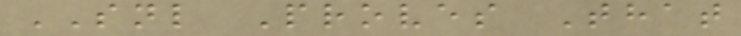SNL Proves That
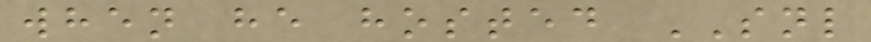when he hosted SNL
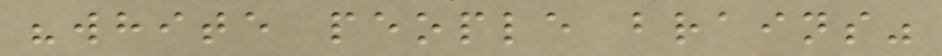"white people brains"
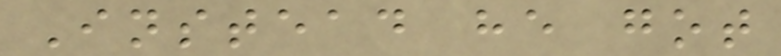Instead he got
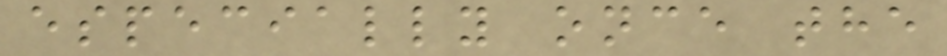especially once the
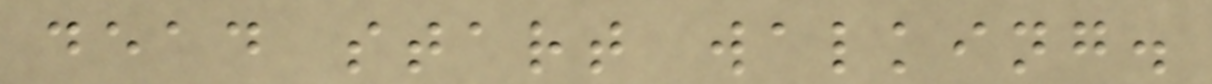dead start walking.
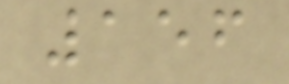156
